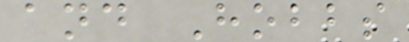and Hobbs
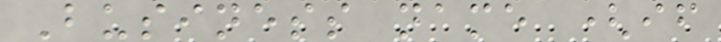Business name (if
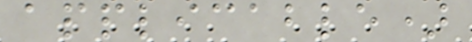applicable)
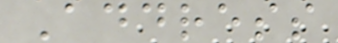Address
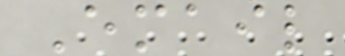Email
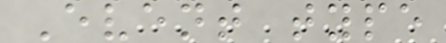Event type
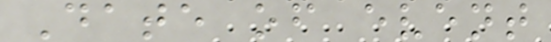Date of event
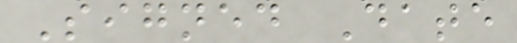Signed Date
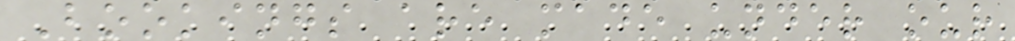Bookings are made under our
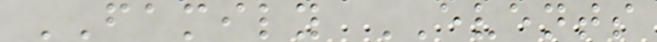FAMILY EVENTS
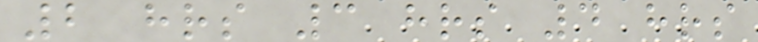2 hrs 3 hrs 4 hrs
